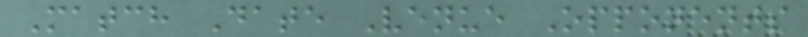Match Date Venue Opponents
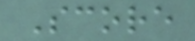Score
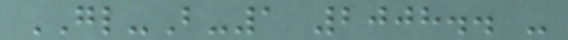GL-B-1 2008.. -
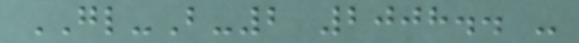GL-B-2 2008.. -
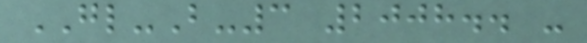GL-B-3 2008.. -
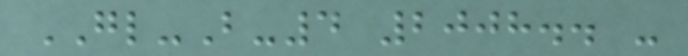GL-B-4 2008.. -
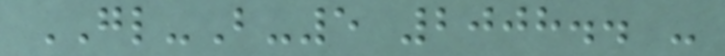GL-B-5 2008.. -
